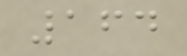164
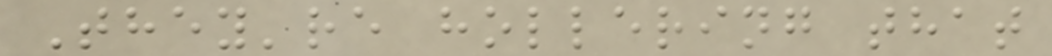They're hollering that
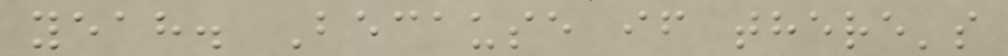yeah. Because if there's
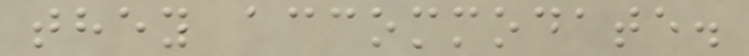they accommodate.
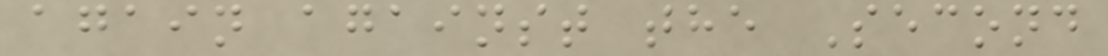again against the Second
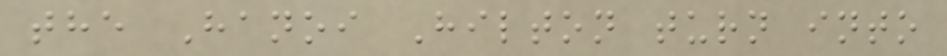the Hanoi Hilton turn into
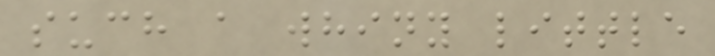such a whiny little
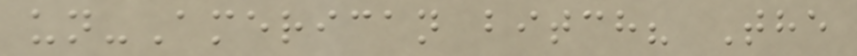un-American bitch? The
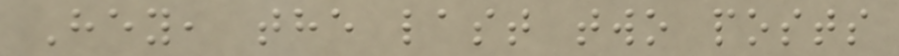Hey, the last two posts
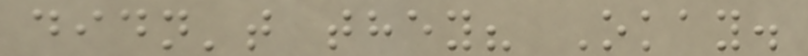didn't they? Okay.
